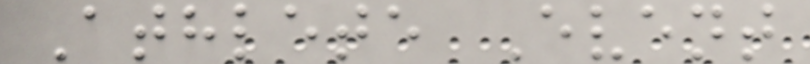Athlete Event
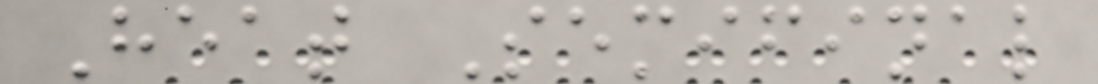Heat Semifinal
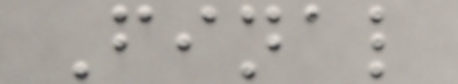Final
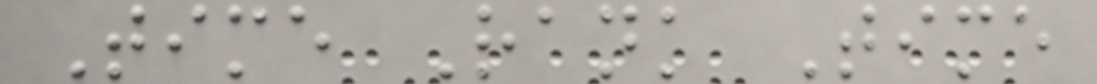Time Rank Time
